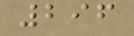296
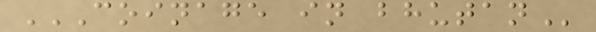COINAGE IN BHUTAN
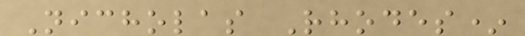Nicholas Rhodes*
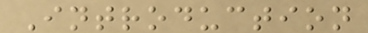Introduction
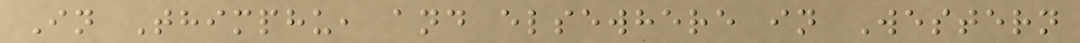In Thimphu, and elsewhere in Western
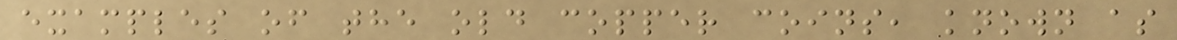examples of the old copper coins, known as
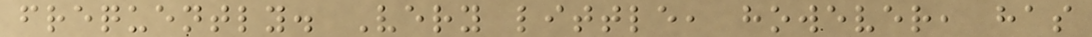frequently. Very little, however, has
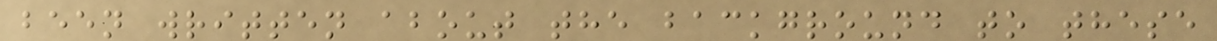been written about the background to these
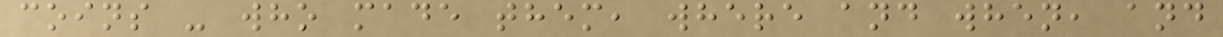coins - who made them, where and when, and
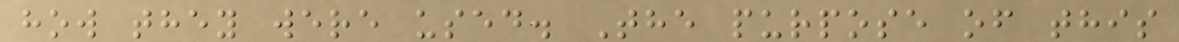how they were used. The purpose of this
